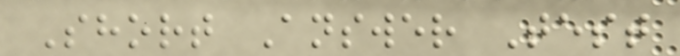Short Answer Test
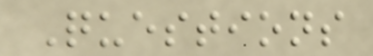Questions
